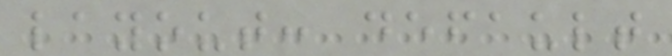layout: default
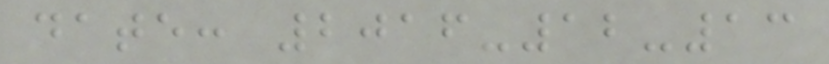date: 2016-12-13
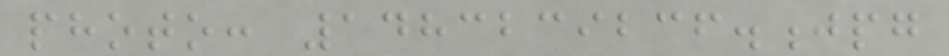photo: 1483239236.jpg
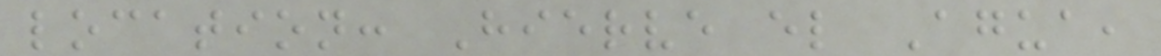location: Hierve el Agua,
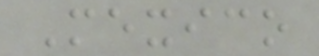Mexico
